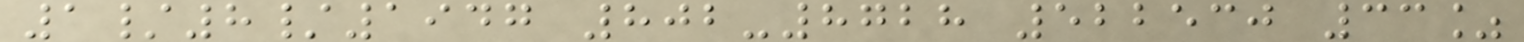1/8/1947 802-8728 522530 33%
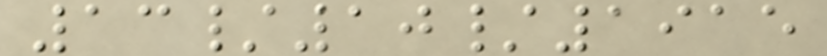13/10/1915
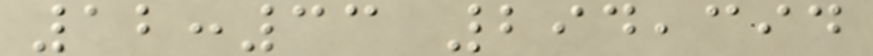12:33 294,394
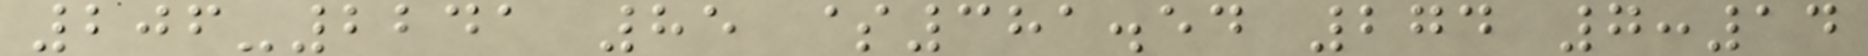206-2241 85 $381.54 274 7:14
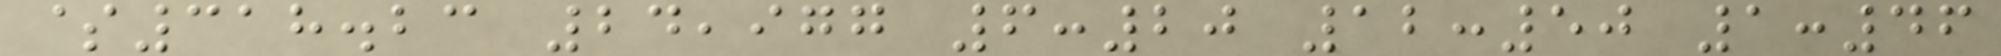$318.23 24,977 6:20 12:50 1:46
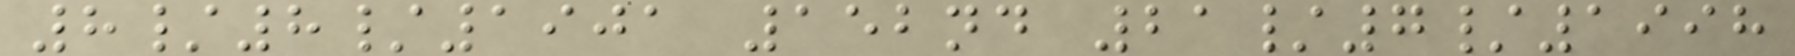8/8/1901 152nd 21/7/1998
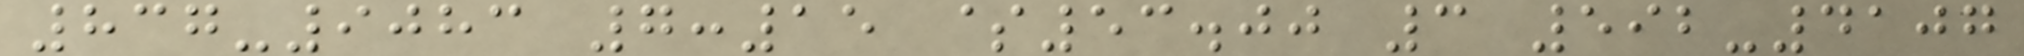837-9083 7:15 $53.00 3 592-4107
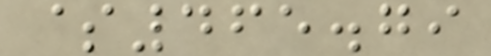$465.79
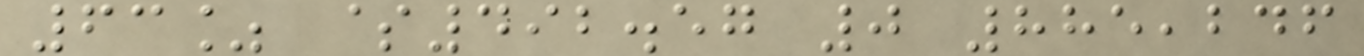63% $492.57 0 885,246
